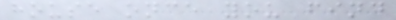house once you find
